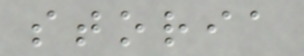storia
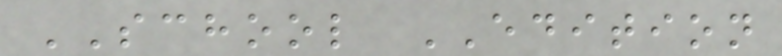SCHOOL EDITION
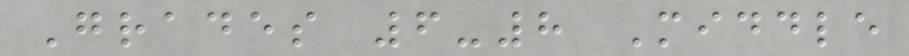Grades 6-8 Middle
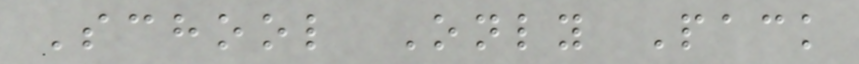School Only Pack
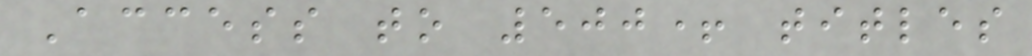Access to 500+ titles
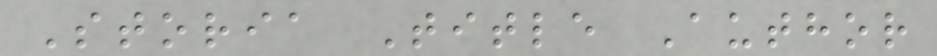Storia Title Author
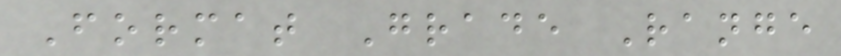Format Grade Range
